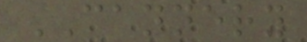CANNERY
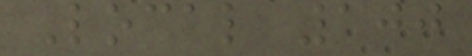Local 100
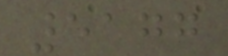5177
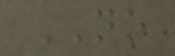NO
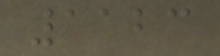1123
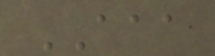AAA
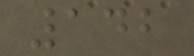142
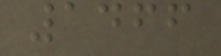1466
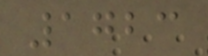1723
